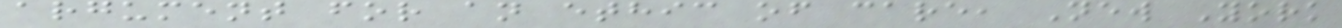argument for an ethic of care, New York
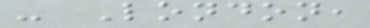- London,
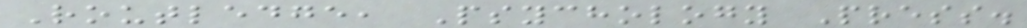Routledge, Psychology Press.
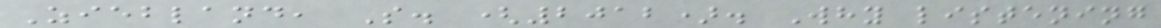Ziebland, S. (2012). Why listening
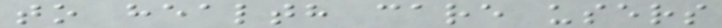to health care users
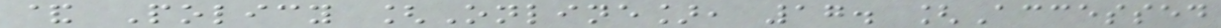& Policy [Online], 17. [Accessed
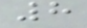8
